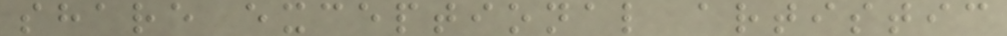share exceptional artistic
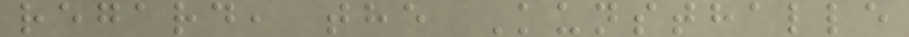regard, the Kunsthalle
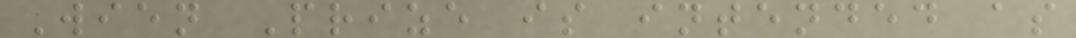Wien Prize is intended as
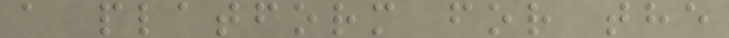a platform for the
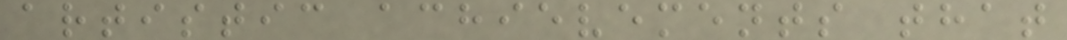artistic achievements that
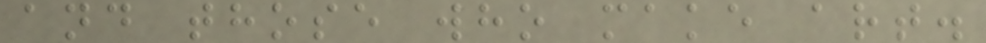and those who make art.
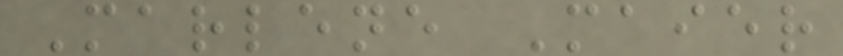Marlene Maier
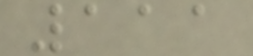111
